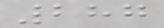287
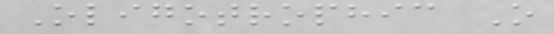Oligotrophic O
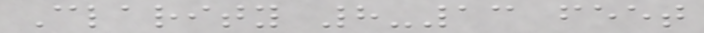Clarity 8-13 feet
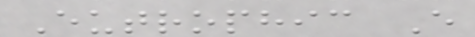Eutrophic E
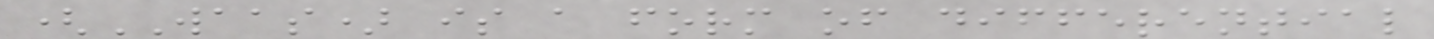(WAAS) is a form of differential
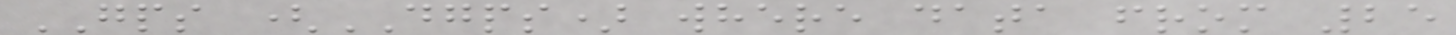GPS (DGPS) where data from 25
